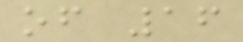of 16
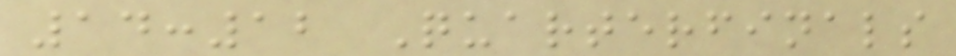14:12 Quarterfinals
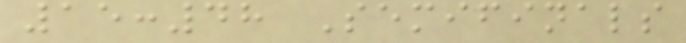15:48 Semifinals
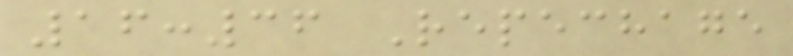16:36 Repechage
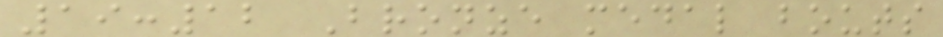19:12 Bronze medal bouts
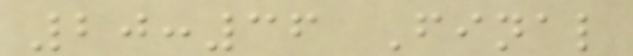20:36 Final
